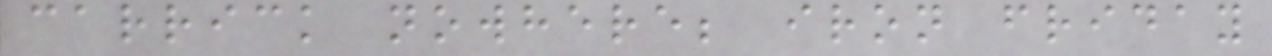carrick nowhere; iron friday
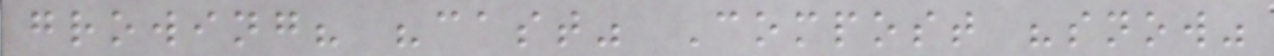growing? "cast" Compost "snow"
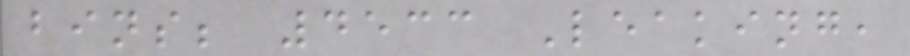bins; 4533 Leaking,
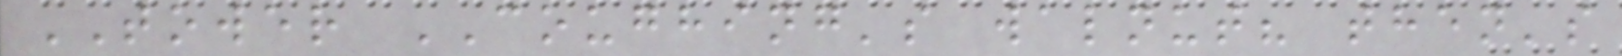TOWER COUGHING's walnut? then's
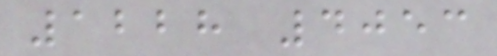1228 4053
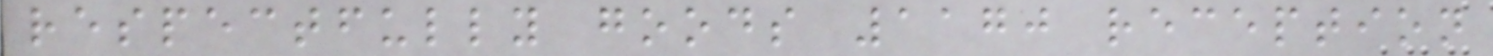respectfully goods 1170 reception
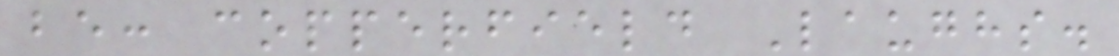be: copperfield Laughs.
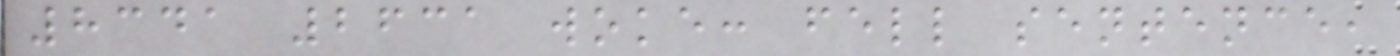8341 2631 woke: fell sentence,
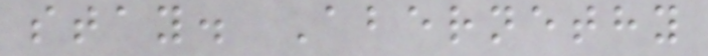stay. Abernethy
